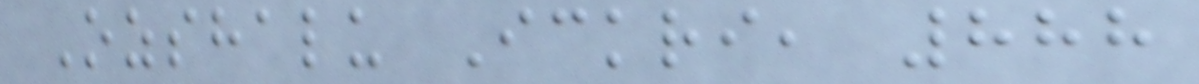Ozshalu Ickri, 888
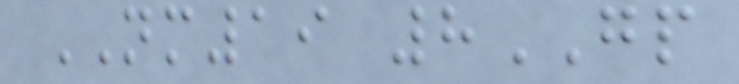NM19 8GP
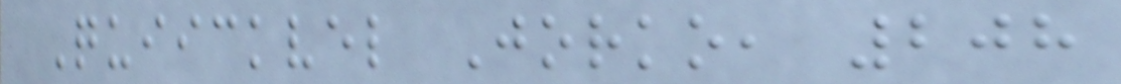Quiickvel Jorko, 208
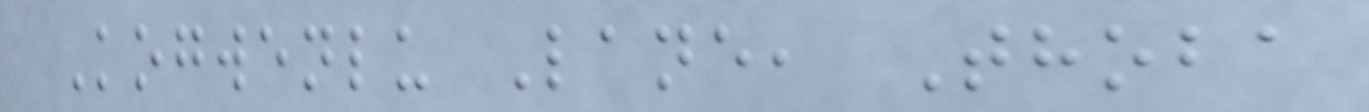Kogwenlu Lane, Thoba
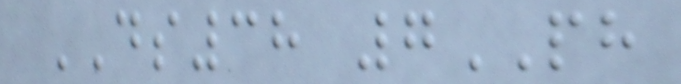DS38 7PH
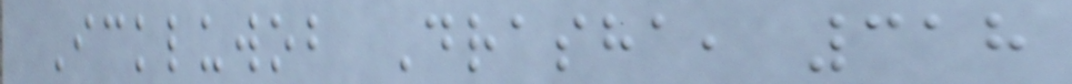Ickluwob Drasha, 318
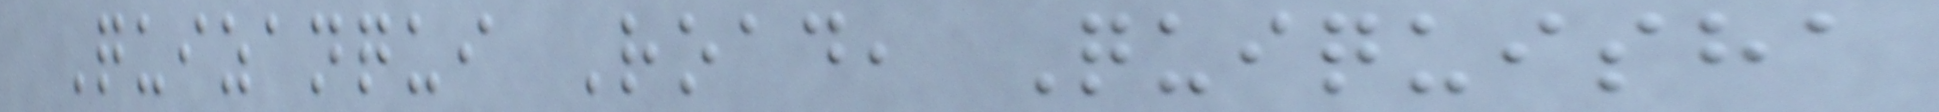Quizanqui Road, Quiquisha
